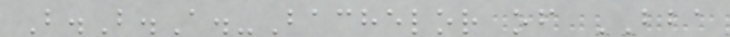B.B.A.-Bachelor of BBA
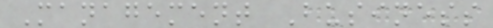Management Business
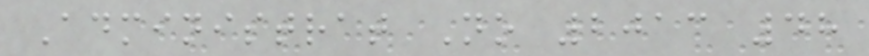Administrat No 2013 48
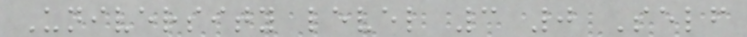University level 3 0 Self
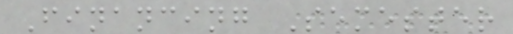Financing Semester
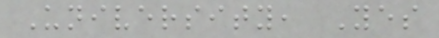University, Yes
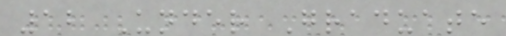12 Under Graduate
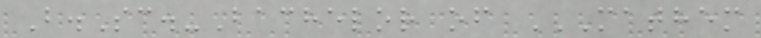B.Sc.-Bachelor of MATHEM
